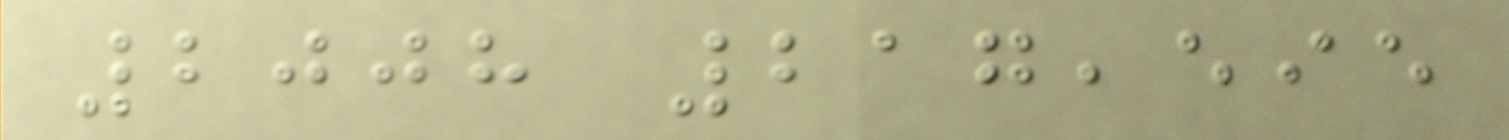2008 217,595
